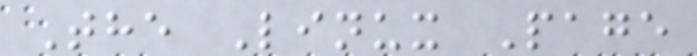The Linux Page
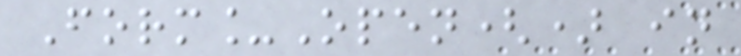Form_Open() in
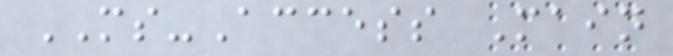MS-Access Main
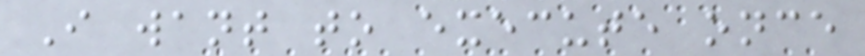I want to execute once
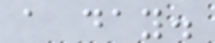a day.
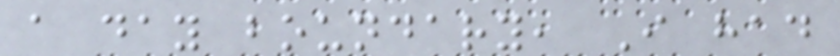a day boundary, I had
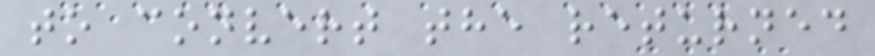to convert the returned
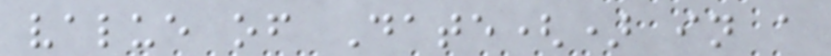value of Date() in a
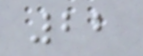22
